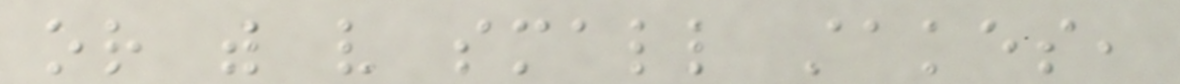or with very small stakes,
